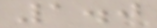1.0
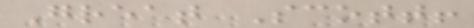Great Scott!
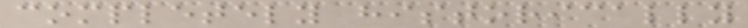completely historically
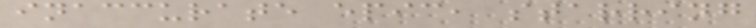inaccurate epic, starring
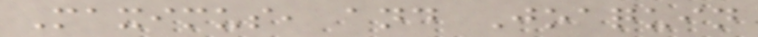Maximus, and Joaquin
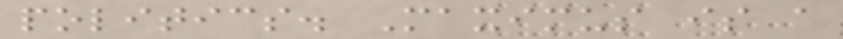politics. Maximus is a
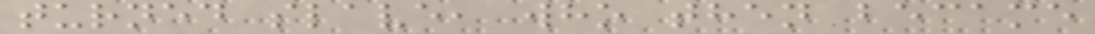turned slave, who then became
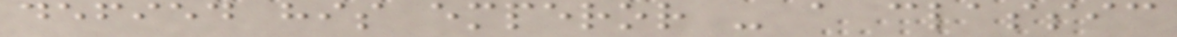defied his emperor - a classic
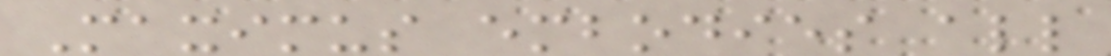Maximus embodies all
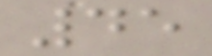45
